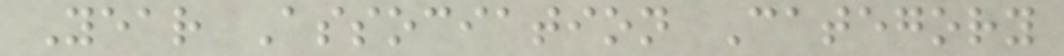Year Association Category
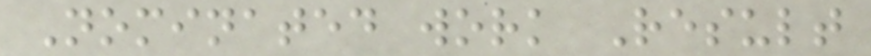Nominated work Result
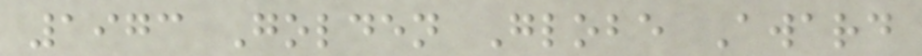1973 Golden Globe Award
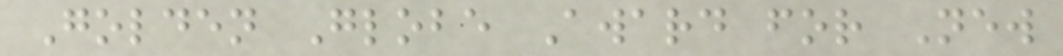Golden Globe Award for New
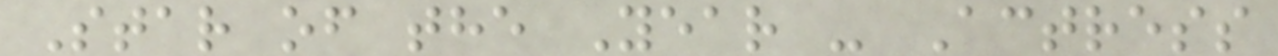Star of the Year - Actress
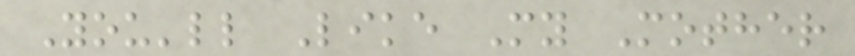You'll Like My Mother
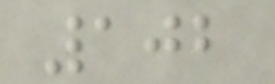102
